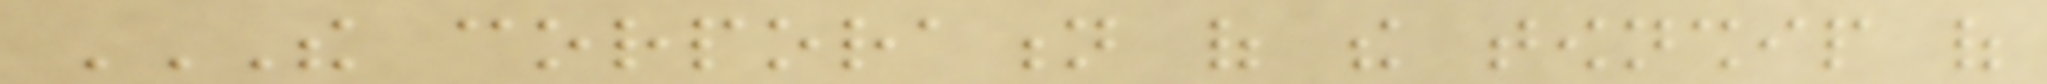THE CORPORATION OF THE TOWNSHIP OF
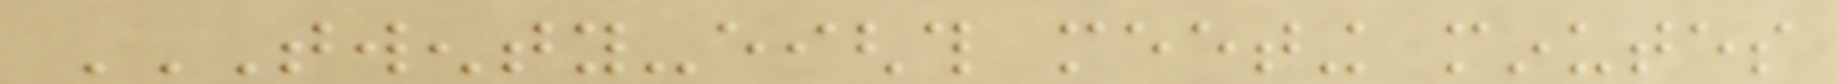TWENTY-EIGHTH MEETING MINUTES
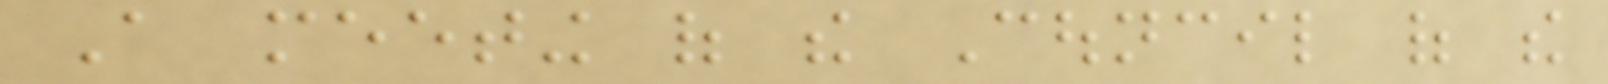A meeting of the Council of the
